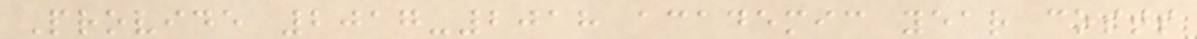Provide 2017-2018 academic year costs
